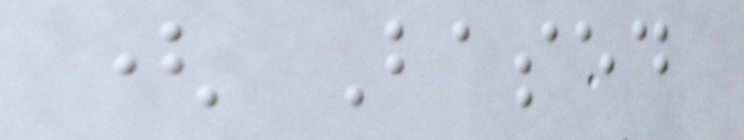( Based
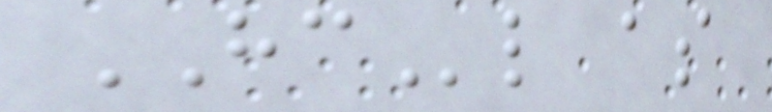HCl as
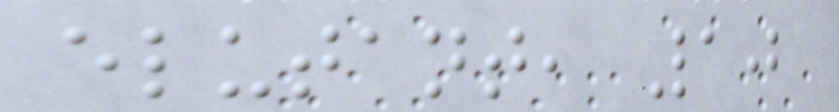elutant, 10
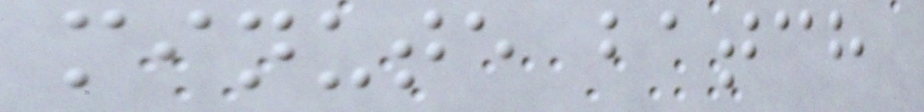minute batch
